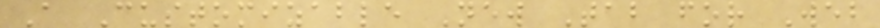A Customizable New Tab for Web
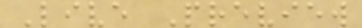Live Preview
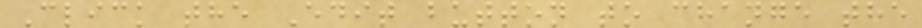Click the Edit button to change the
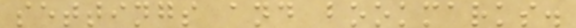settings and bookmarks.
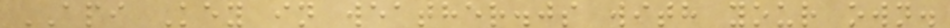API Key in weather.js with your own.
